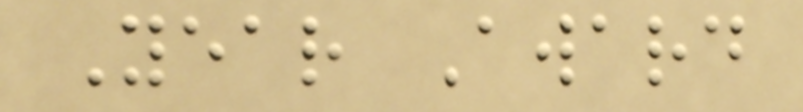Year Award
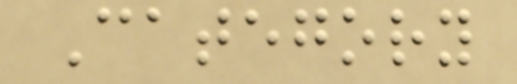Category
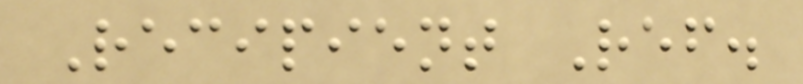Recipient Ref.
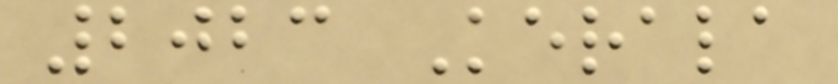2023 Kerala
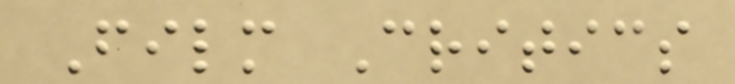Film Critics
